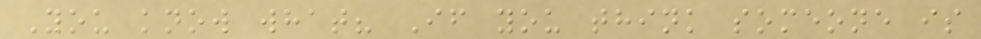You know what? If you think someone is
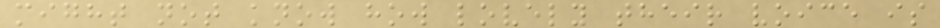might not know how lovely their voice is
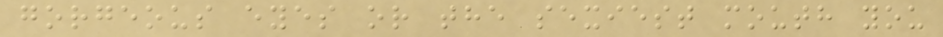gorgeous eyes or the sexiest mouth you
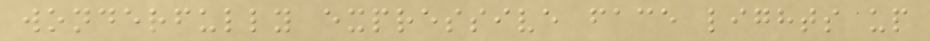wonderfully expressive face lights up
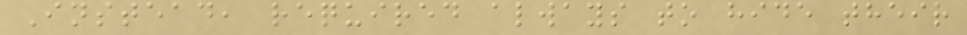Instead, required always to hide their
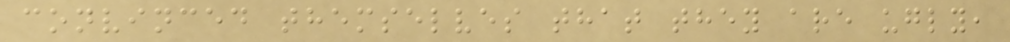convinced themselves that they are ugly,
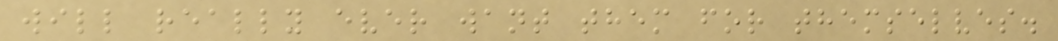will really ever want them for themselves.
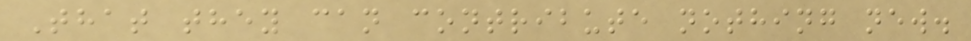That they can contribute nothing new.
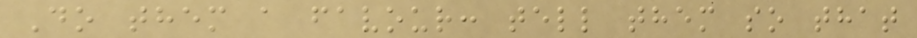Do them a favour: tell them so that
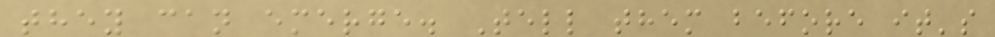they can emerge. Tell them before it's
